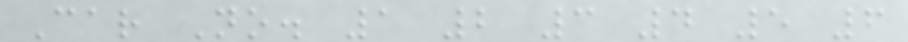Car No. 1 2 3 4 5 6
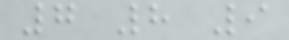7 8 9
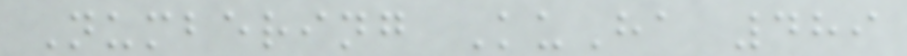Numbering KuHa 489
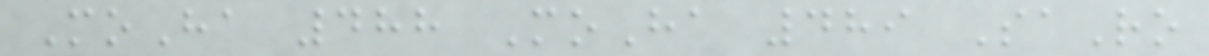MoHa 488 MoHa 489 SaRo
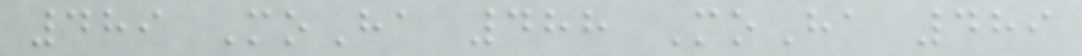489 MoHa 488 MoHa 489
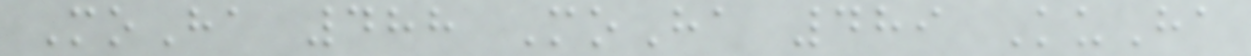MoHa 488 MoHa 489 KuHa
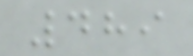489
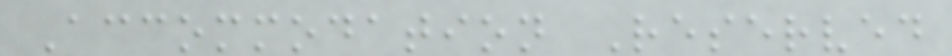Accommodation Reserved
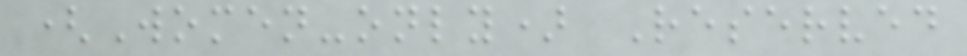(Women-only) Reserved
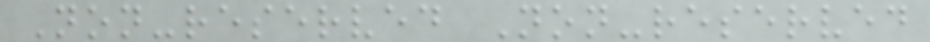Non-reserved Non-reserved
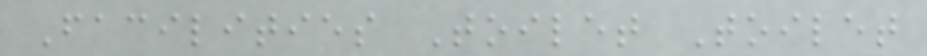Facilities Toilet Toilet
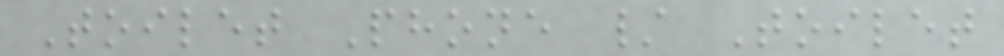Toilet Phone / Toilet
